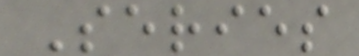Series
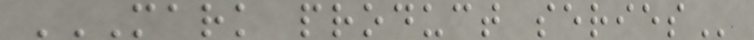MARK PRODUCT SERIES
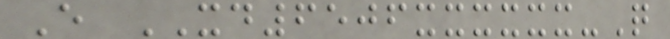E XD6506xxxxxx-Q
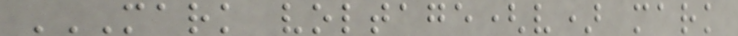MARK VOLTAGE(V) MARK
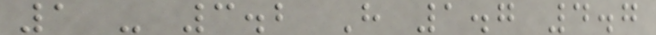1 - 3.2 H 1.7 4.7
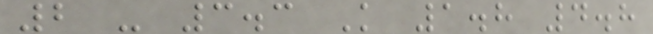2 - 3.3 K 1.8 4.8
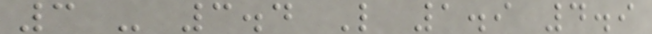3 - 3.4 L 1.9 4.9
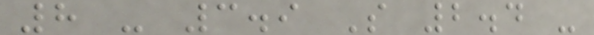8 - 3.9 S 2.4 -
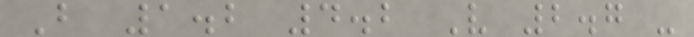B 1.2 4.2 V 2.7 -
